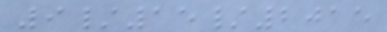9/15/2015
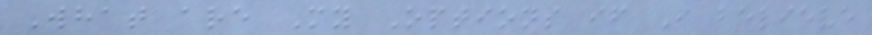What are My Options if I believe
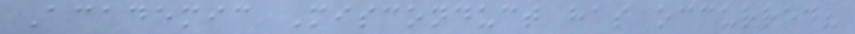Academic Misconduct has occurred?
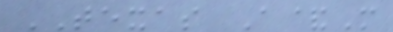TEXAS A&M
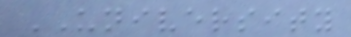UNIVERSITY
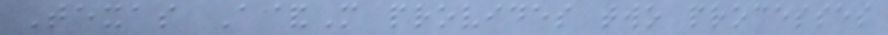Texas A&M provides two processes
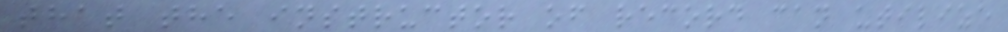that the instructor of record can utilize
